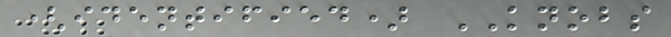(identified) KNOBS
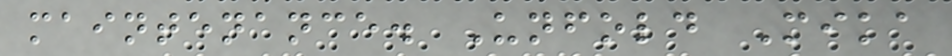maintenance. Unfold Mika
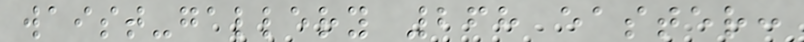waist-gallery 268 easter:
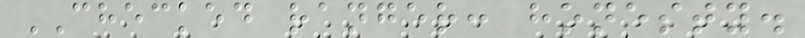CHECKED ranger: honesty.
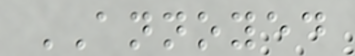ANNOYED
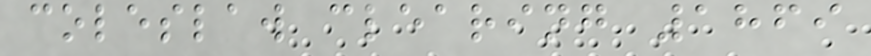coleslaw clearing 1869
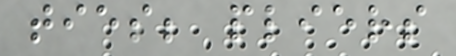ties; pliers
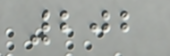202
